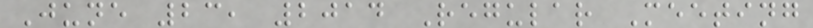June 23, 2014 Regular Meeting
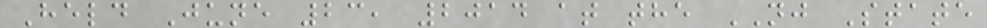Held June 23, 2014 at the NJ State
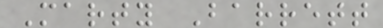Marty Barrett
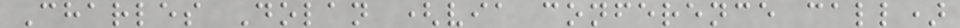Charles Dolan (via conference call)
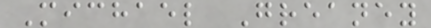Michael Greaney
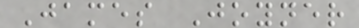James Joyner
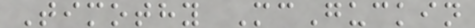Timothy McGuckin
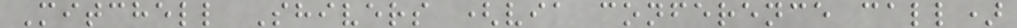Mitchell Shivers (via conference call)
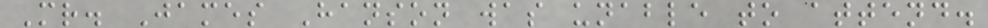Mr. James Hanson was unable to attend.
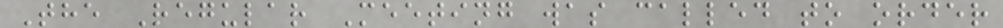The Regular Meeting was called to order
